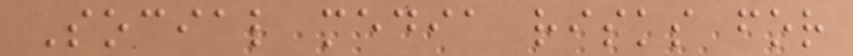Social media risks for
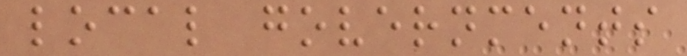local governments
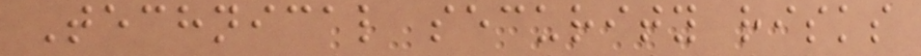Technical security risks
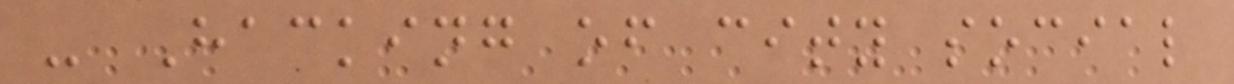- Hacking of city social
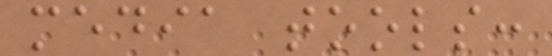media tools:
